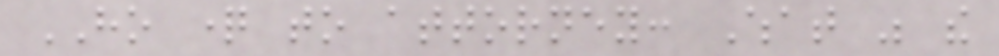HO question to attorney: What was the
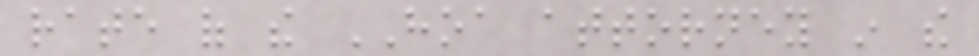rate of the HOA attorney in the
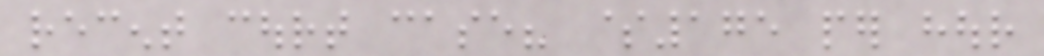recent court case? $175 per hour
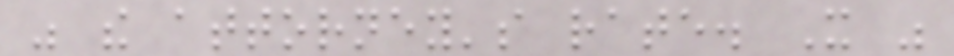was the attorney's rate. It was
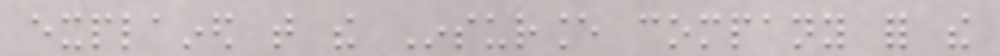explained that the Insurance company for the
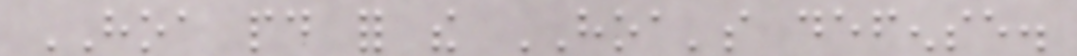HOA paid for the HOA's defense.
